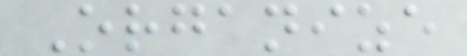Organize
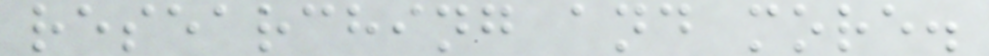researching and more.
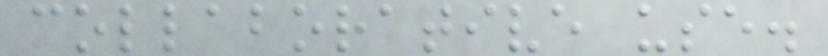collaborative use.
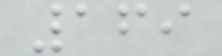169
